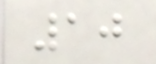10
